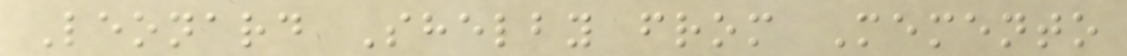Leonard Shelby from Memento
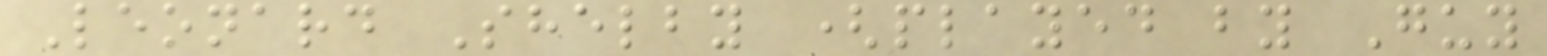Leonard Shelby (played by Guy
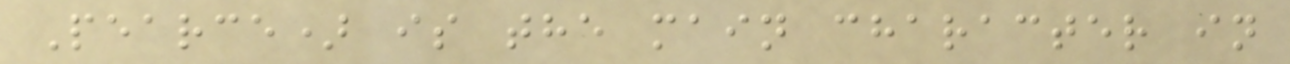Pearce) is the main character in
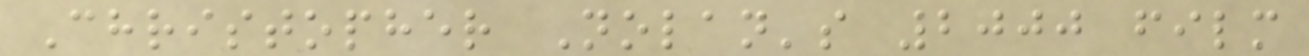Christopher Nolan's 2000 film
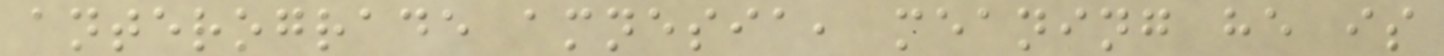anterograde amnesia, meaning he is
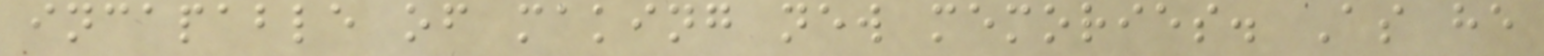incapable of making new memories. As he
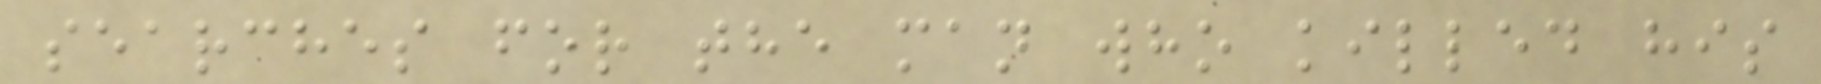searches for the man who killed his
